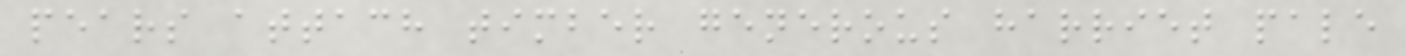pears attach timber generous harriet pale
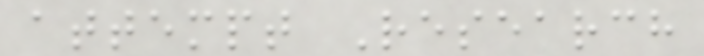attempt Research
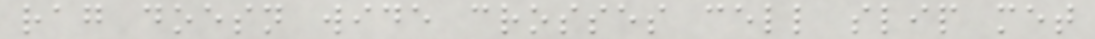rag doesn wide crosses cell slip met
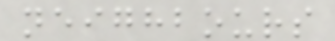neighbours
